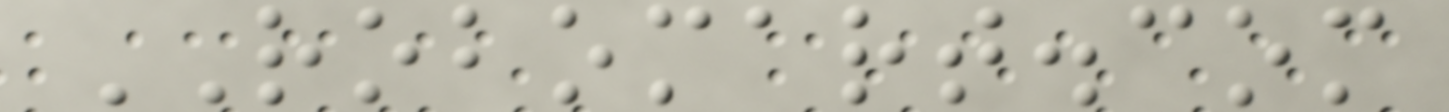ROBOMART.com
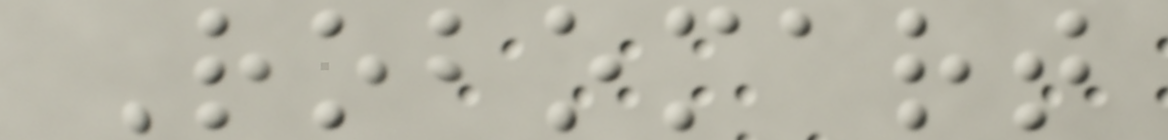Robomart
